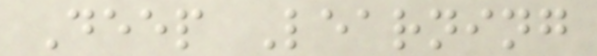Deep Learning
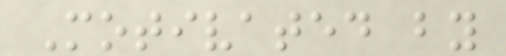Motivated by
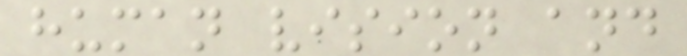human vision and
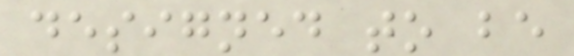designed to be
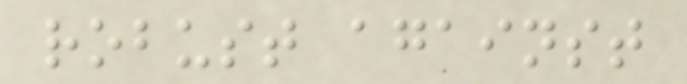robust against
